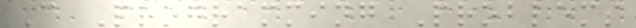C Programming Problems
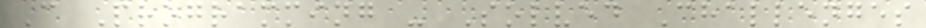C Programming - Solved Challenges
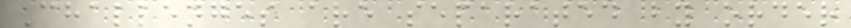Challenges are separated by order
